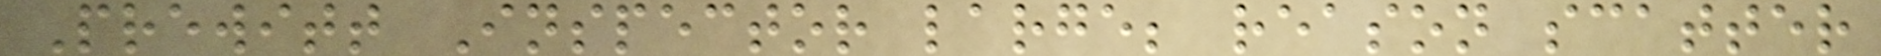Prewitt Inspector large; reason scatter
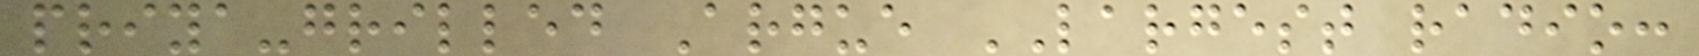priya-grilled Argue LARGEST radio:
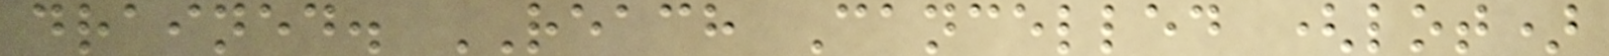drained. REACH Cancelled (lot)
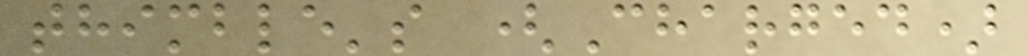thimble's (Charged)
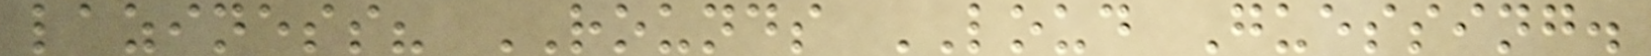laziness? ROUNDS LOUD Guessing.
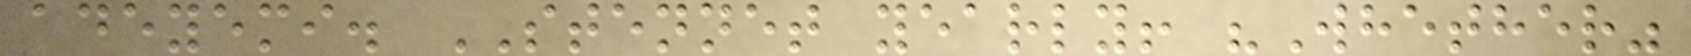adeyemi. STENNET yearly! "Whether"
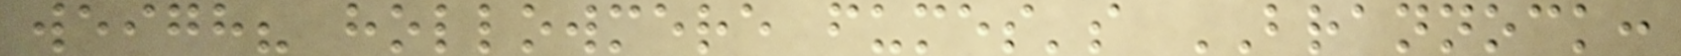weigh? hollowmere fumes's BRANNOCK:
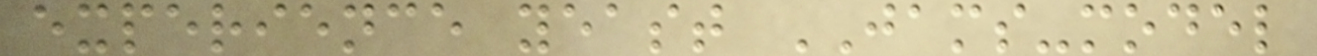experience yeast JAMS-model
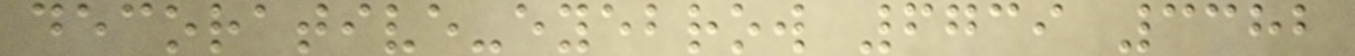decorative-eyebrow 6739 3382
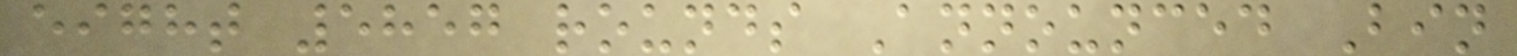eight 5857 rounds Announced Bin
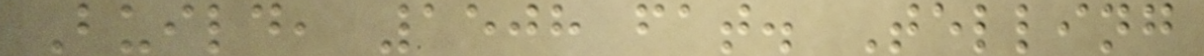Build, 1508 fat. Telling
